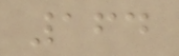164
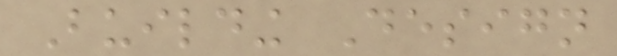Building Design
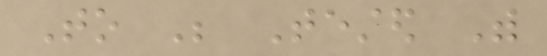To Be Tested With
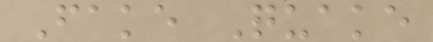Fake Quake
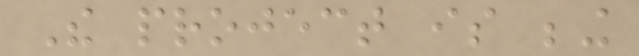The project is being
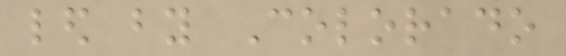led by Colorado
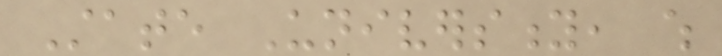State University, which
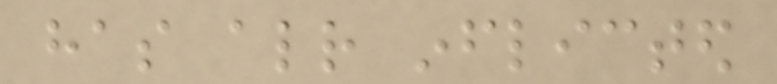has already inflicted
